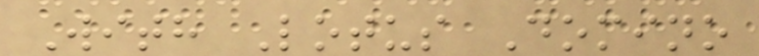With Lotus Domino
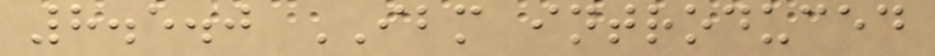8.5.0 IBM introduced
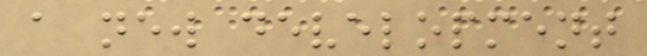a new development
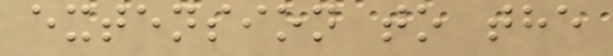extension to the
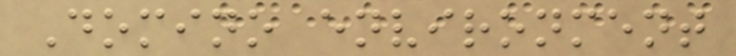Domino environment
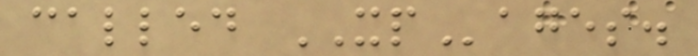called XPages.
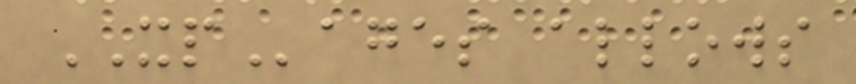XPages allows
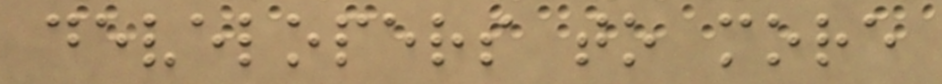developers to more
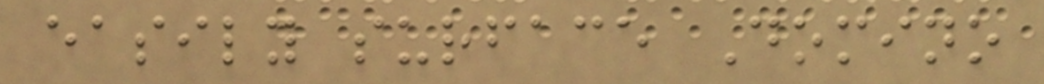easily surface Domino
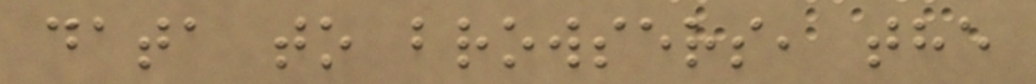data to browsers, the
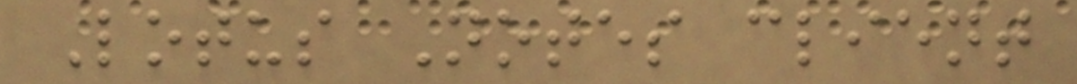Lotus Notes client
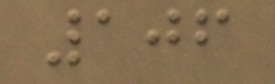106
